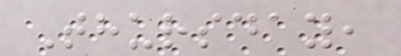Thursday,
